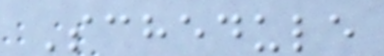Schedule
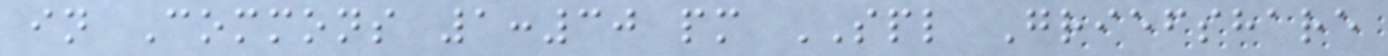in Commons 1:30 pm SPL Griefshare
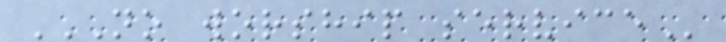NO WORSHIP SERVICE
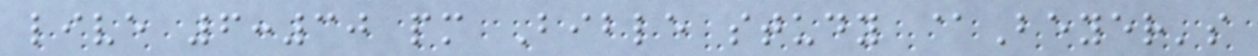live 6:30 pm Bible study @Beyer's
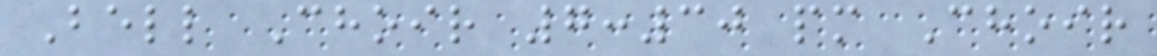Bell Choir 7:30 pm Choir
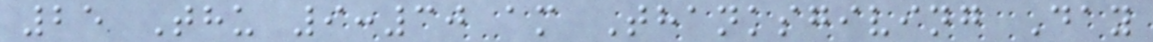25 Thu 9:30 am Thanksgiving Day
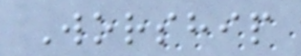Worship
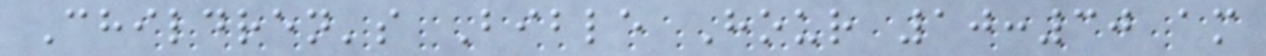Children's Bible Hour 10:30 am
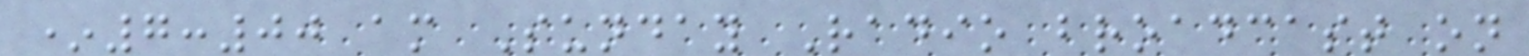*7:00 am Sunday Radio broadcast on
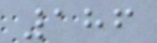186
